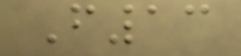F13
